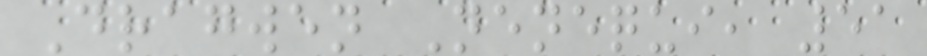Dragwen Nenequi, 51
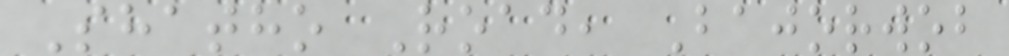Shatho Road, Bajorwob
